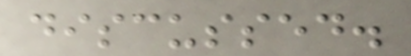discussed.
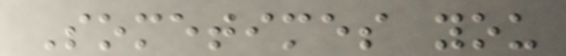Sometimes you
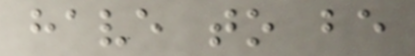have to be
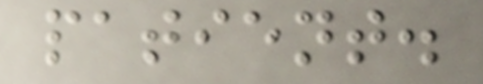patient.
